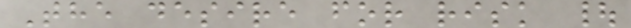The desire for risk |
